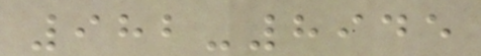982-8945
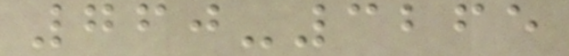760-3265
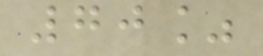70%
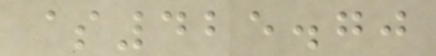$425.70
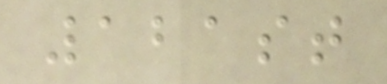121st
